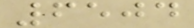6504
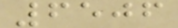6506
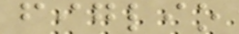figlio
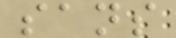sans
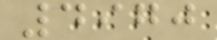4970
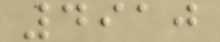4910
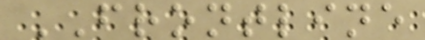FRONTLINE
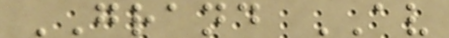GRAND AV
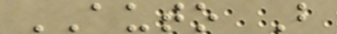AUTO B
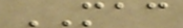MAC
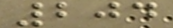204
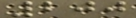200
